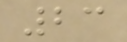23
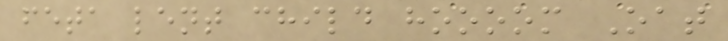feta lent child hoooom Oat
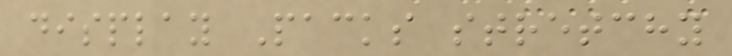display Packs stretchy
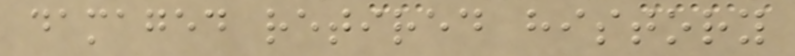damaged retired history
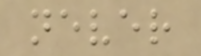never
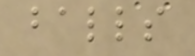balls
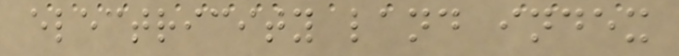electricity land index
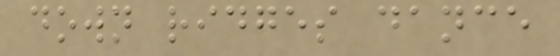down ridges dance
